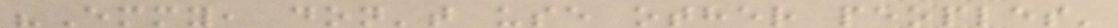"Emmy, don't use other peoples'
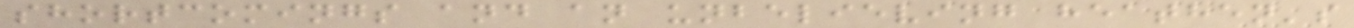shortcomings and an unbelieving heathen's
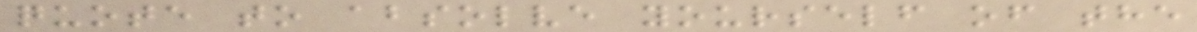quote to absolve yourself of the
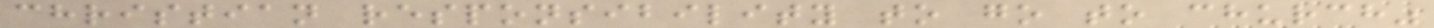christian responsibility to go to church"
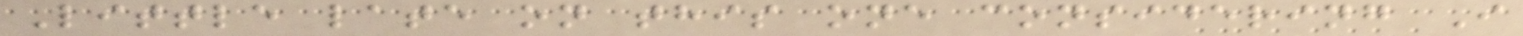Little late on this one considering I
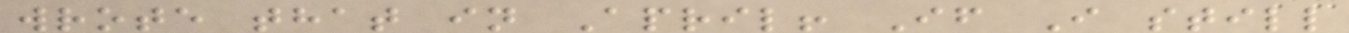wrote that in April! If I still
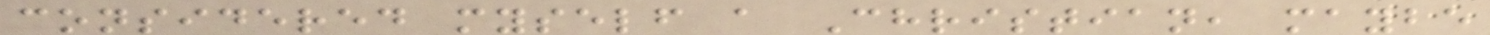considered myself a Christian, maybe
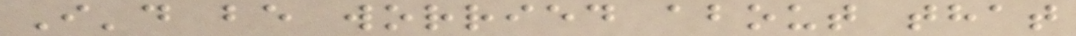I'd be worried about that
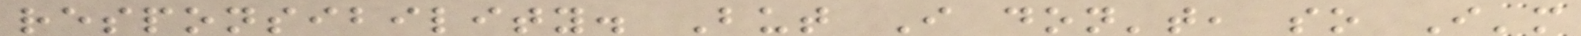responsibility. But I don't, so I'm
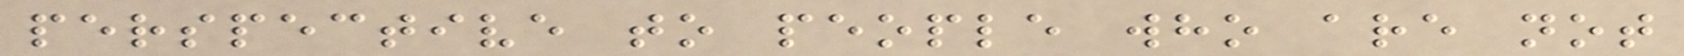perspective to people who are not
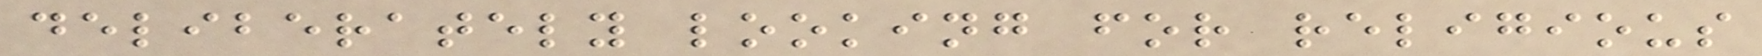deliberately looking for religious
